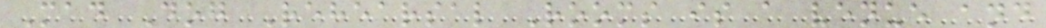Mad Dog Rehearsal Rooms is a venue and
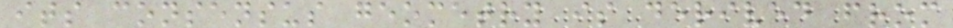its consensus geometry is derived from
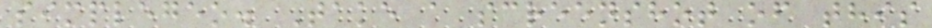simplegeo. Take a screenshot of this
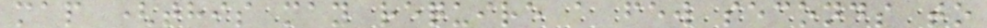map (this may require a few seconds to
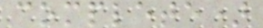complete)
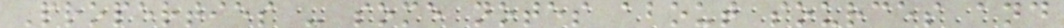Properties - some notes about sources and
